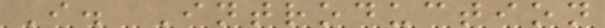I. Introduction
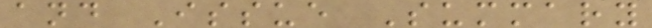and Issue Summary
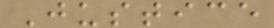Justice
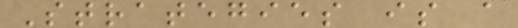Strategies is a
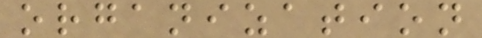organization
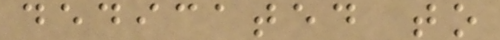dedicated to
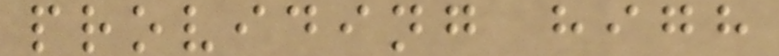providing high
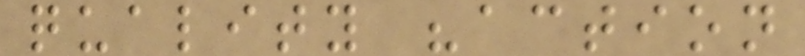quality "action
